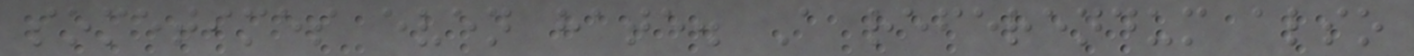sometimes even hate. A referendum also
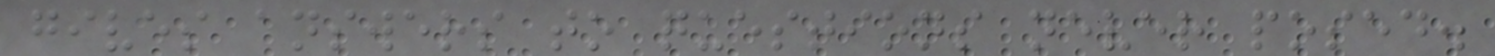gives answers to questions never posed.
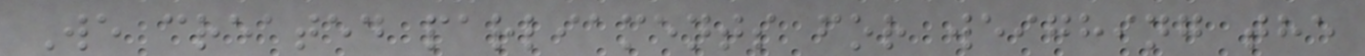We created parliaments for weighing the
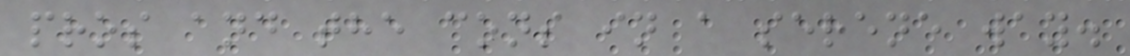pros and the cons in a serene way.
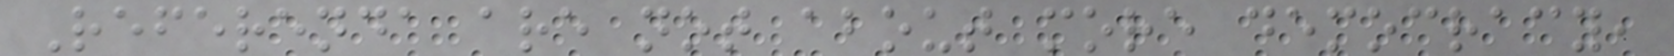Referenda are not about more democracy,
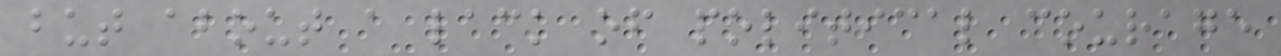but about a lack of political courage
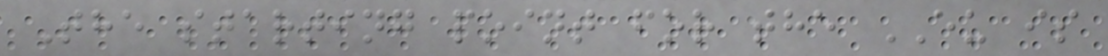The starting point for the EU is
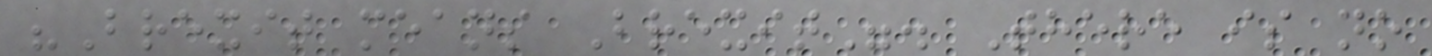"Brexit means Brexit". There is no
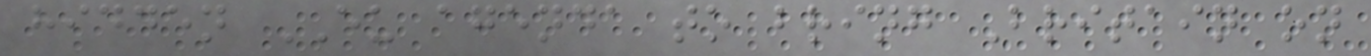hidden EU agenda to bring Britain on
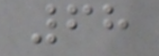68
